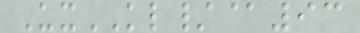UxKL/@93
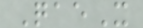QaeX
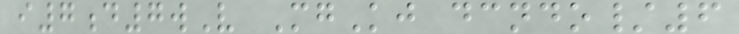i7d7wV MgKj dcndo/6
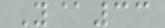Y@33
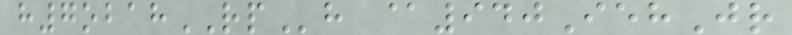h7obahRPh @940IehJr
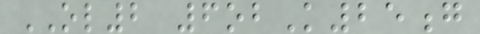OL2 6obK25g
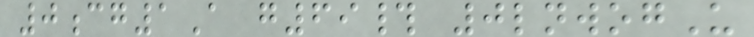0cg1A g69# 0lnwogU
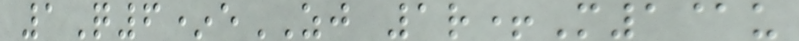1Q6*eZJ 1r+M1@u
